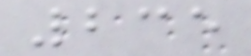235
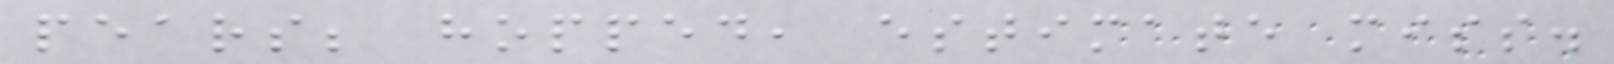pears; hopped, estimate miss.
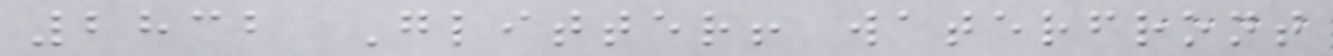2832 Glitter! waterfront
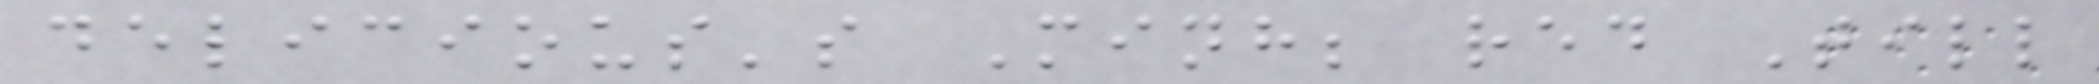delicious's Minh; red Till
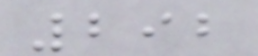292
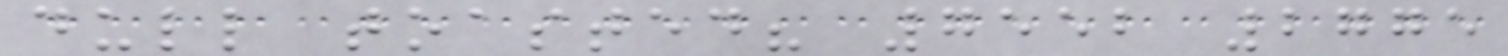dull toasted? 7552 2775
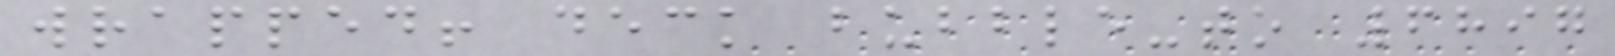wrapped! deck bubble-to 6897
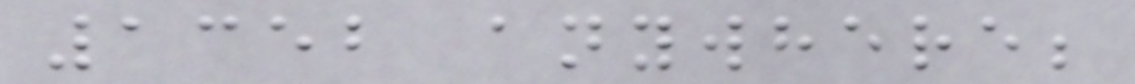1352 anywhere;
